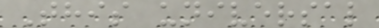This universal
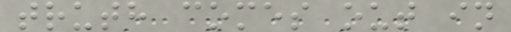truth comes out in
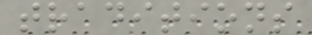traditions
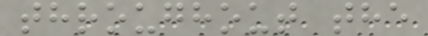throughout the
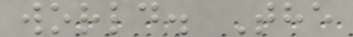world. The
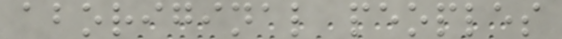aboriginal peoples
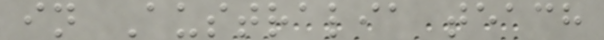in Australia teach
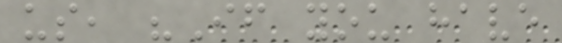us, "If you have
